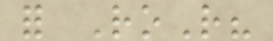for RoR?
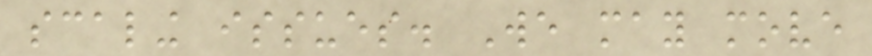scaling issues. We may move
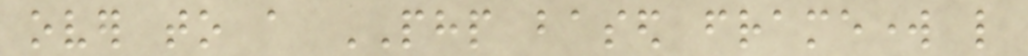over to a PHP based framework like
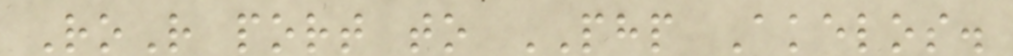RoR port to PHP Akelos.
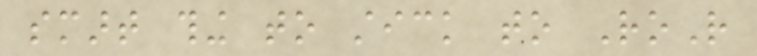smart thing to stick to RoR
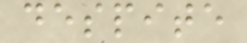despite
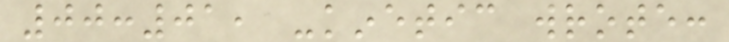00:01, -kinetic wrote:
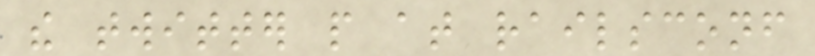the twitter people at railsconf
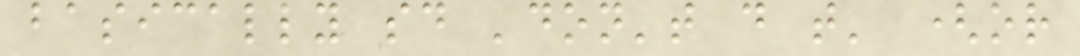basically said 'don't do that' (or
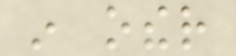in other
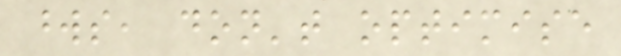words, don't optimise
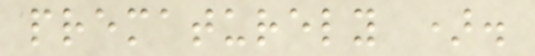prematurely ).
